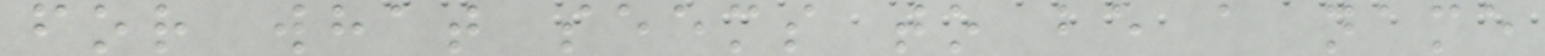for what seems to be a name
